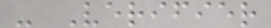- Verifier
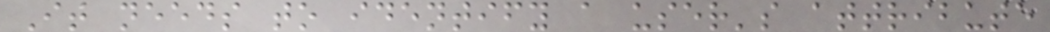It needs to identify a user's attribute
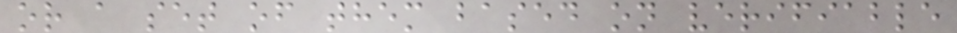or a set of them based on verifiable
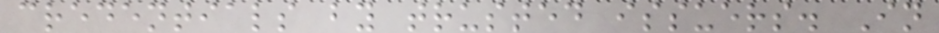credentials by trusted issuers. In
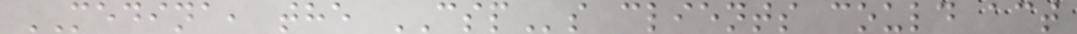MEDINA, the CSPs clients could act
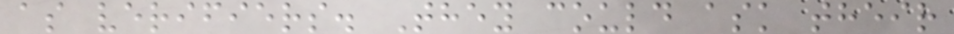as verifiers. They could ask their
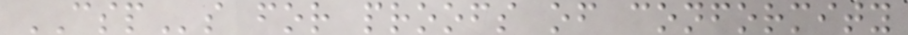CSPs for proofs of conformity
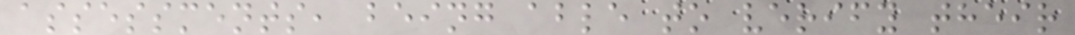assessments, being able to verify their
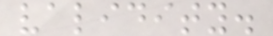validity.
